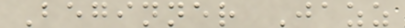Beginner Jazz
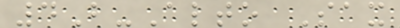4B-Alto Sax
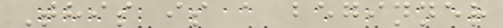This is a beginner
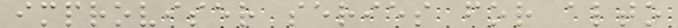improviser series for alto
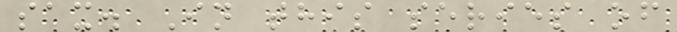sax. In this series of
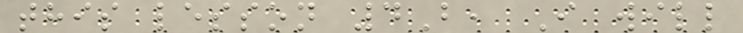this lesson 4B, I will
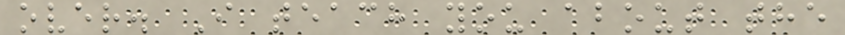over. I teach you about the
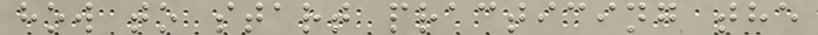how to start practicing the
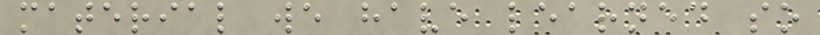material we have learned so
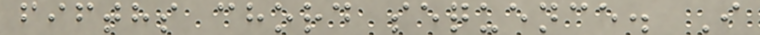fifths chord sequence. I
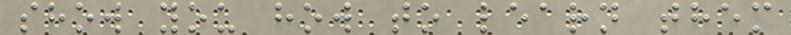show you how to learn them
